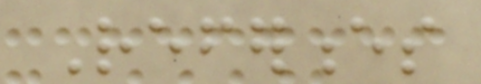References
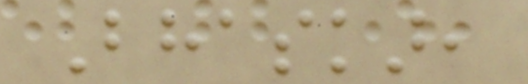Bhaskar,
